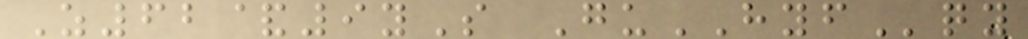Z62&9yS GuHYFqy
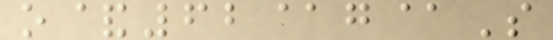o&62@g@S
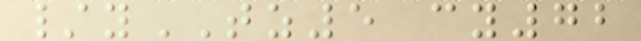/yTZ5 cy72
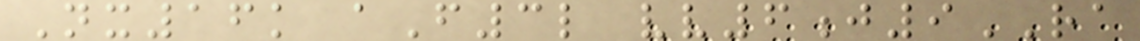Nx16k aF3l vv6j9RA
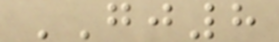GJ8
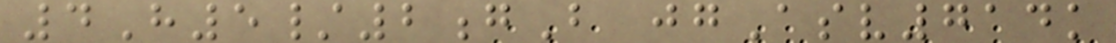4H5/2gB jgAsv714k
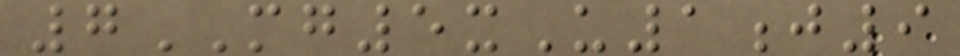7MG5xU1j9
